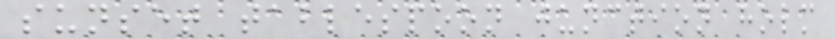sunset tablespoon junction holm
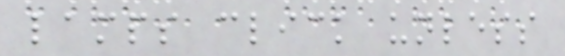lamps click unless
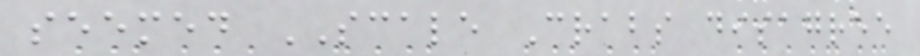seemed SCALE Crabs disagree
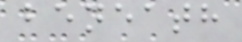beneath
